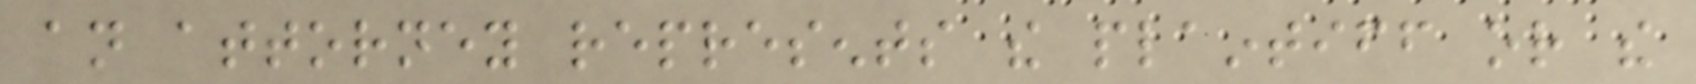an attorney represents the plaintiff or the
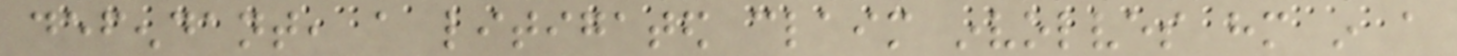defendant, a litigated claim involves him in a
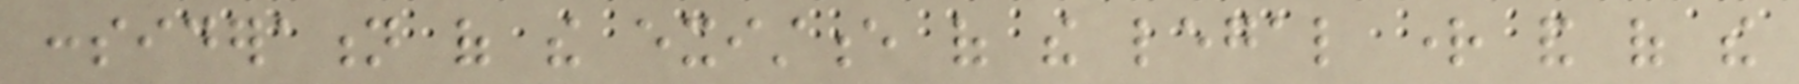consideration of the existence of the legal right and of the
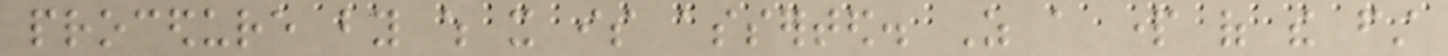procedure by which it is asserted. As a part of the first
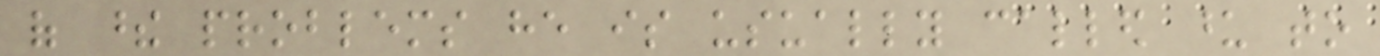of these problems he is usually called upon to
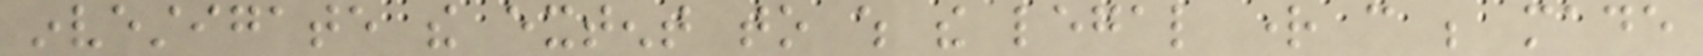investigate the extent to which the legal right can be made
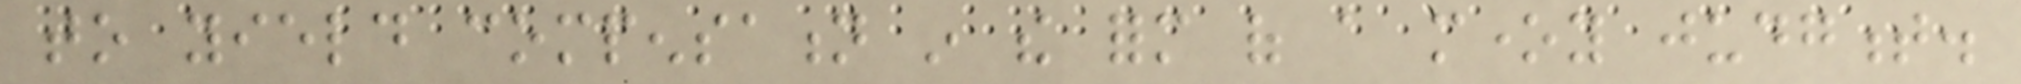to yield compensation in the form of a money judgment.
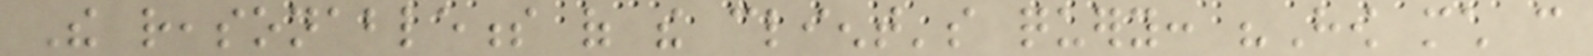The reasonableness of the client's query: "How much can
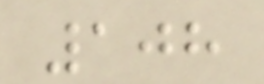108
